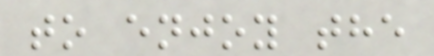to enjoy the
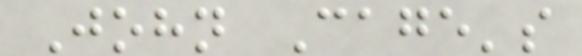John Cage's
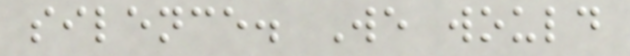silence. We would
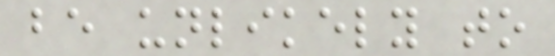be unlikely to
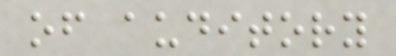of auditory
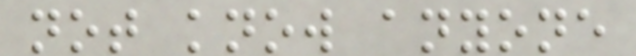not know anyone
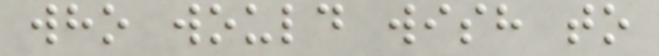who would wish to
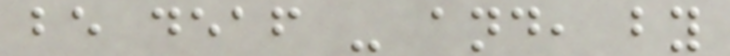be deaf - and, by
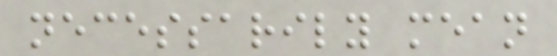necessarily mean
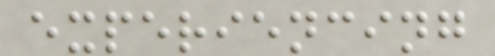experiencing
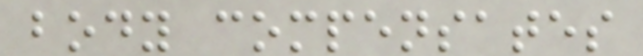body compensates
